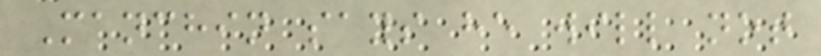Manchin says he will not
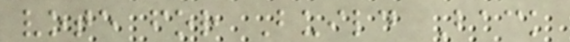vote for Build Back
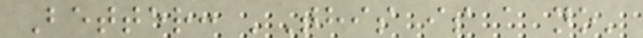Better: 'This is a no'
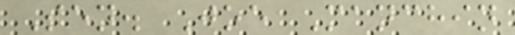Sen. Joe Manchin
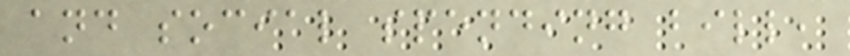and social spending bill,
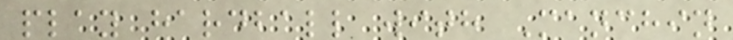play hardball with Manchin
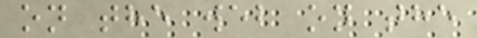on the web on the
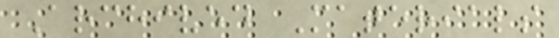Archived Materials
